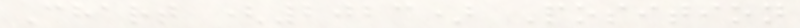Chart (2023) Position
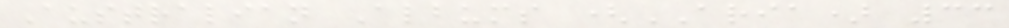Australian Albums (ARIA) 33
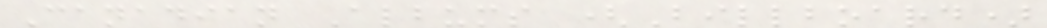Canadian Albums (Billboard)
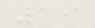19
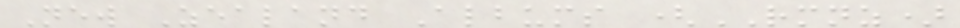New Zealand Albums (RMNZ)
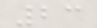23
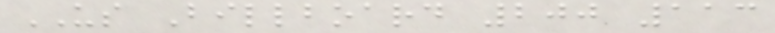US Billboard 200 113
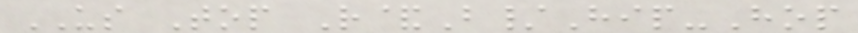US Top R&B/Hip-Hop
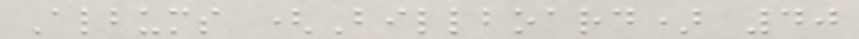Albums (Billboard) 40
